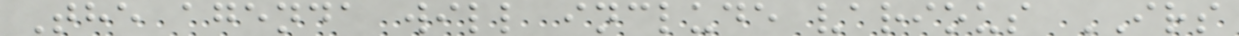The agenda will include various IRS
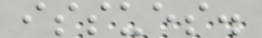issues.
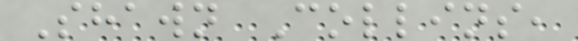Shawn Collins,
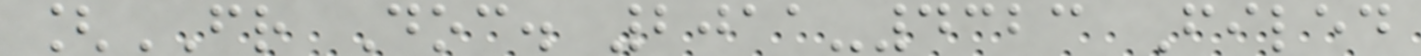[FR Doc. 2011-4323 Filed
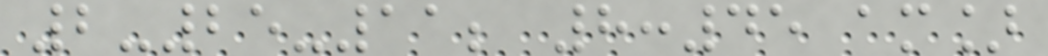2-25-11; 8:45 am]
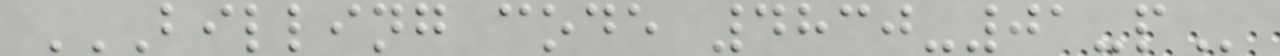BILLING CODE 4830-01-P
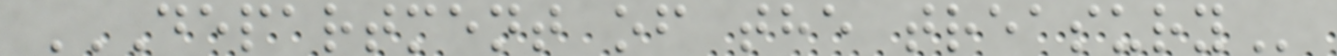DEPARTMENT OF THE TREASURY
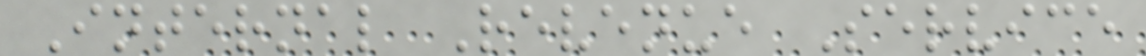Internal Revenue Service
